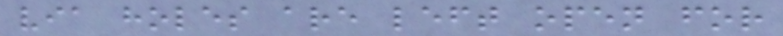via holes are left open for
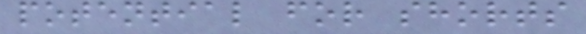potential for shorts
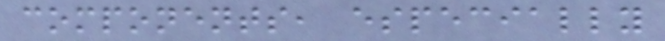components, especially
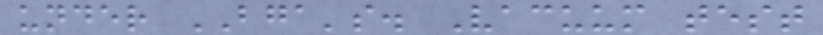under BGA's. Vacuum test
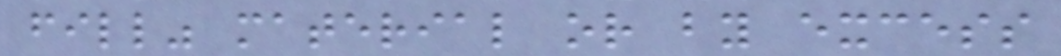fill" material or by excess
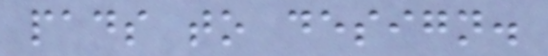pads to design.
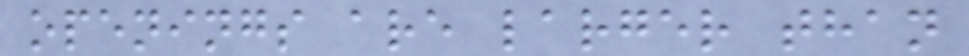openings are larger than
